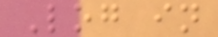Log in
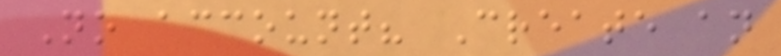No account? Create an
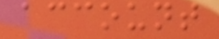account
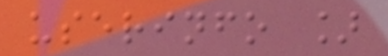userinfo ]
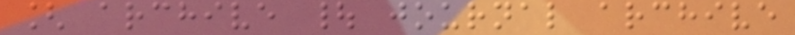[ archive | journal archive
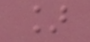]
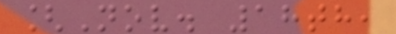[Nov. 18th,
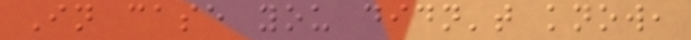In case you didn't know,
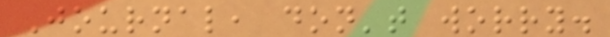Journal, don't worry.
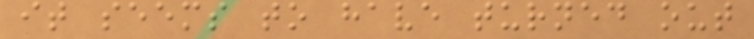it seems to have turned out
